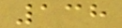138
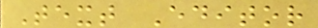Text Editor
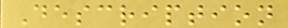Description
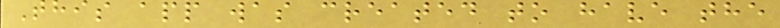This app was created to have the
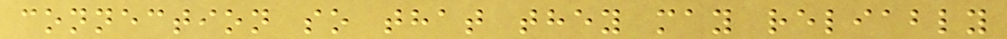connection so that they may reliably
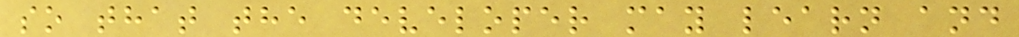so that the developer may learn and
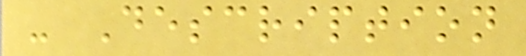- Description
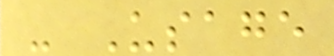- Usage
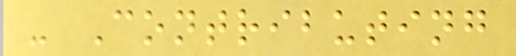- Contributing
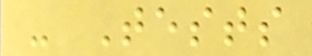- Tests
